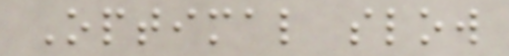Optimal slow
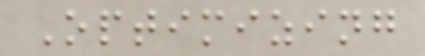Optimizing
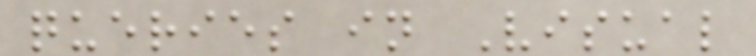queries in Visual
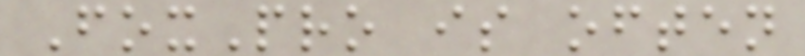FoxPro is often
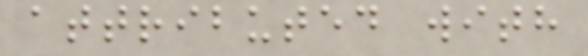attributed with
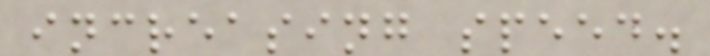increasing speed.
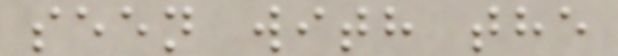seen with the
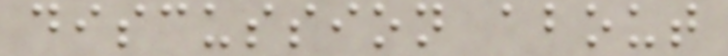discussion about
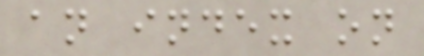an index on
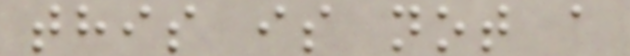this is not a
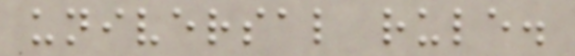universal rule.
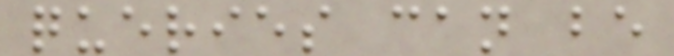queries can be
